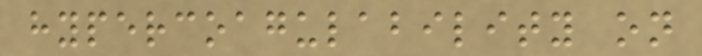hypercoagulability on
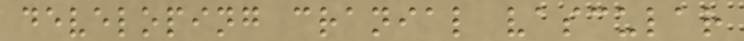developing cranial vascular
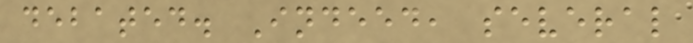debated. Indeed, several
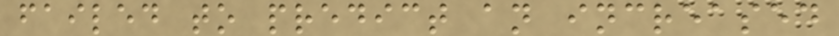failed to predict an increased
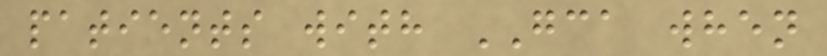patients with GCA when
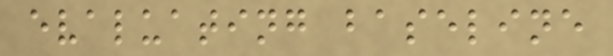evaluating baseline
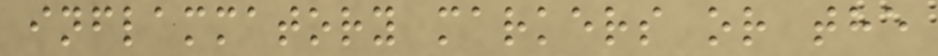inflammatory markers or the
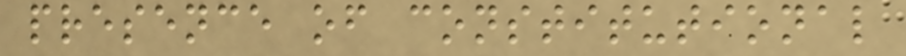presence of constitutional
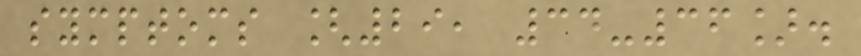symptoms [29, 34-36].
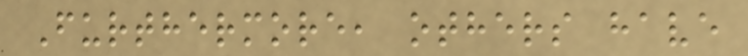Furthermore, others have
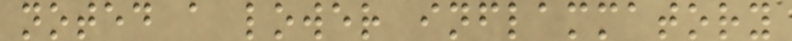noted a lower inflammatory
